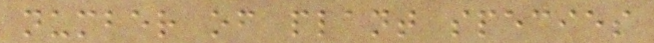number of plant species
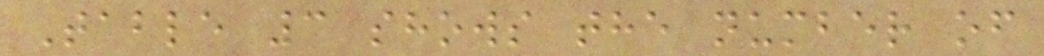Table 3 shows the number of
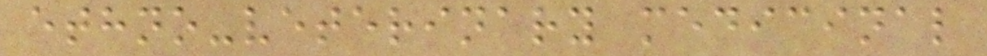ethno-veterinary medicinal
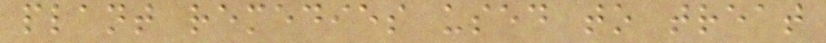plant remedies used to treat
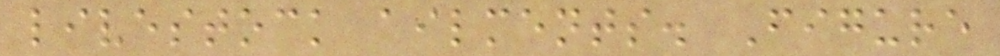livestock ailments. Figure
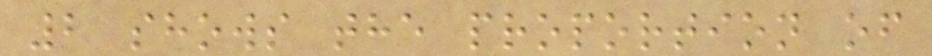2 shows the proportion of
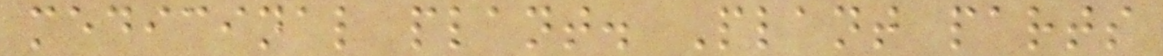medicinal plant. Plant parts
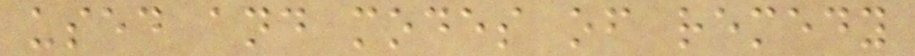used and modes of remedy
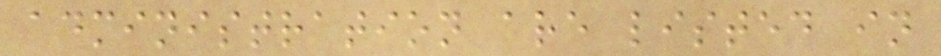administration are listed in
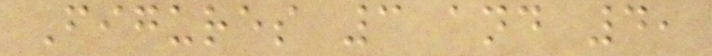Figures 3 and 4,
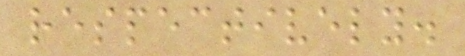respectively.
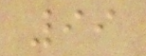99
